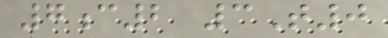7c2 3T0
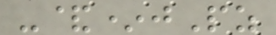-&*jPz
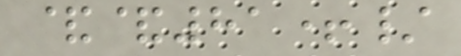&&81+/
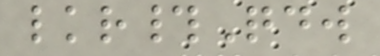lkr#Qdw
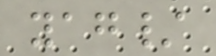yag/
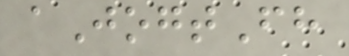aJogtFh
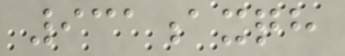931axqh
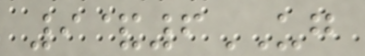9&6UG
